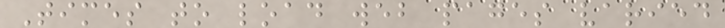Times to load web pages varied
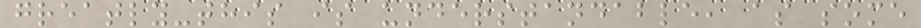greatly-this is understandable, as some
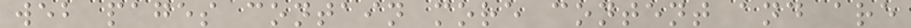web pages contain more content and are
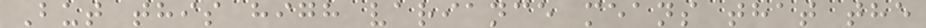But this high variance means that the
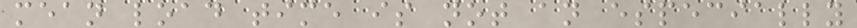mean load time is not an especially
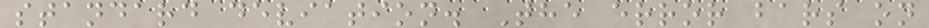standard deviation. The error bars on
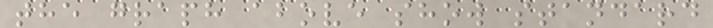the graph above show standard
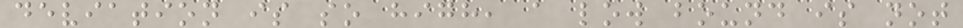deviation is so high, a low bound is not
